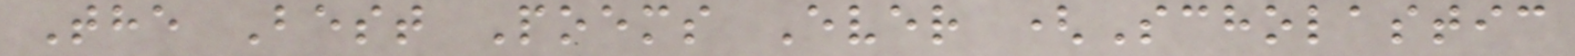The Best Poems Ever (Scholastic
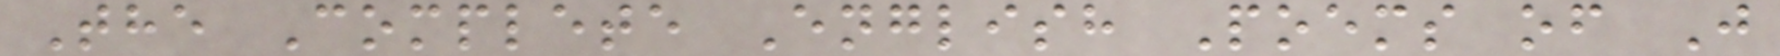The Complete English Poems of J
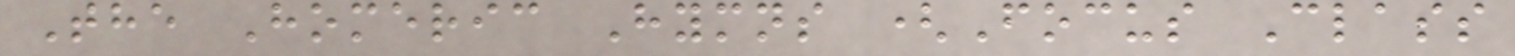The Homeric Hymns (Focus Class
